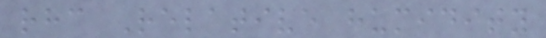rhc Relative humidity
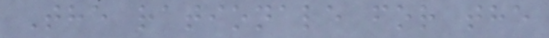The rationale for the
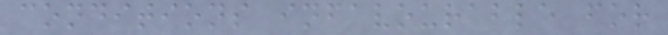conditions infavourable for
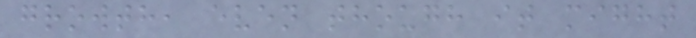growth, even though it might
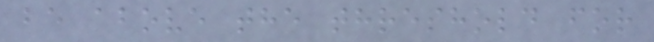be above the threshold for
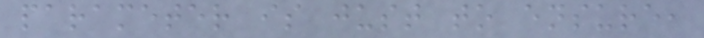parameter is just to ensure,
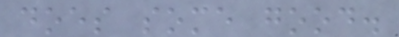does some good.
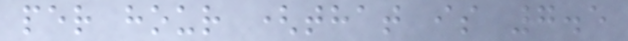per hour (that is 7.5
